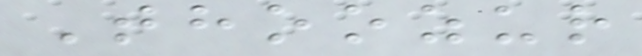Thoozur
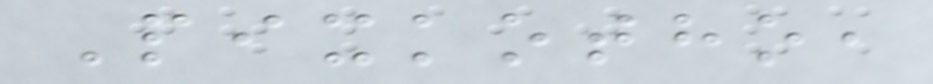Pixkotho,
